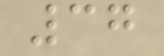37
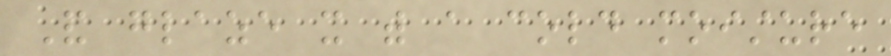And glaze it with a cold moisture
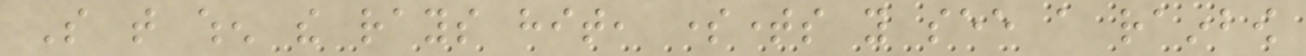So that when the rays hit, sometimes you see a rainbow
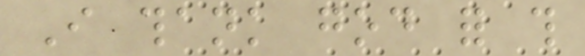I thank god for this
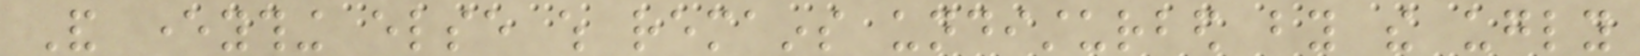And everything else which remains undisturbed by the ugly
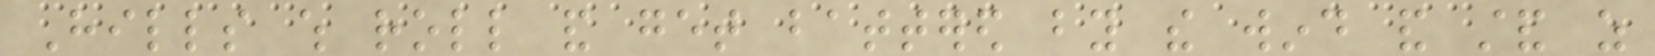Hills which roll and get battered by the wind and stand as
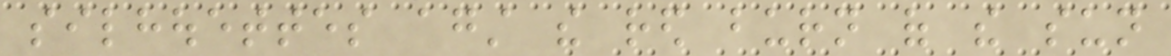silhouettes against the red burn of the sun
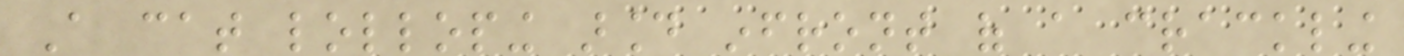A cat lolloping around infront of a crackling
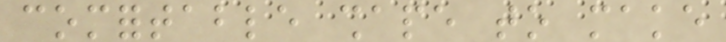comfortable shape to make
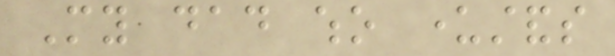My dad who understands
